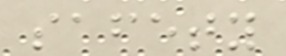safety
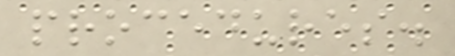procedures.
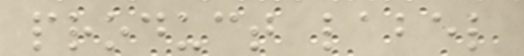product label
